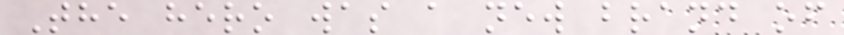The hero was a new brand of
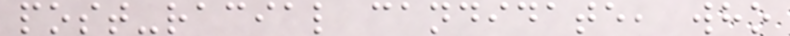post-racial candidate, who
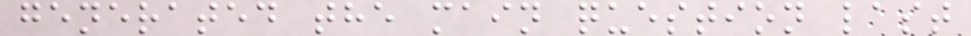generated the main question last
